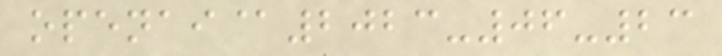openai@2023-06-23
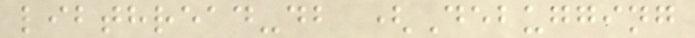libthread-db (Debugging
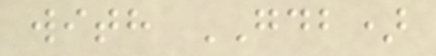with GDB)
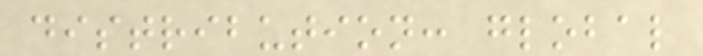distribution: global
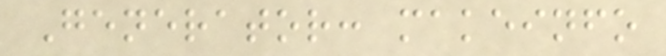Generator: makeinfo
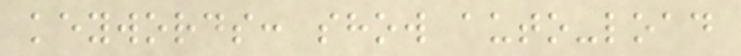keywords: show auto-load
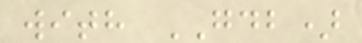with GDB)
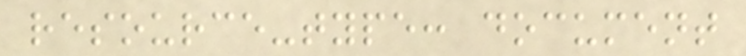resource-type: document
